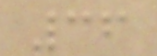36
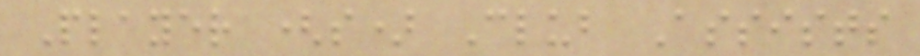Player (s) Club Assists
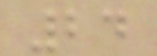24
